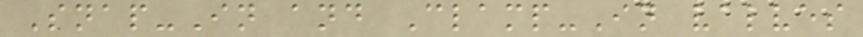Snap-In and Clamp-In valves
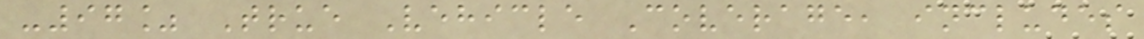-97% True Vehicle Coverage, includes
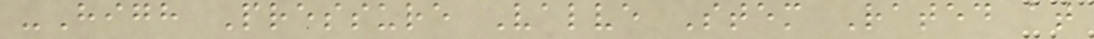-High Pressure Valve Stem Rated at
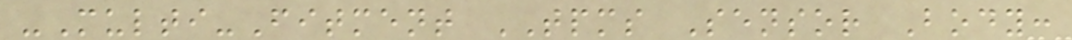-Multi-Fitment TPMS Sensor Body:
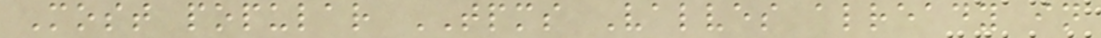Most popular TPMS Valves already in
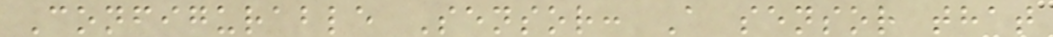Configurable Sensor: A sensor that
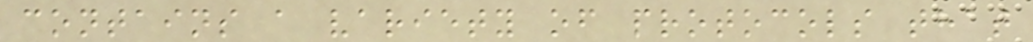contains a variety of protocols that
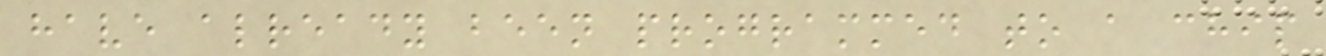have already been programmed to a chip
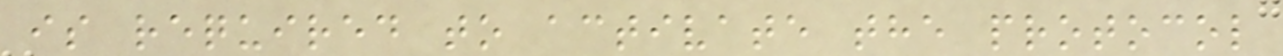is required to activate the protocol
